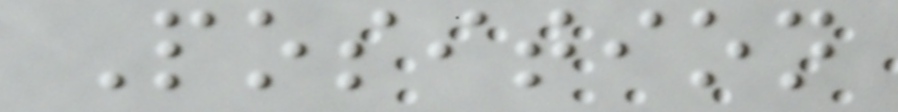Position
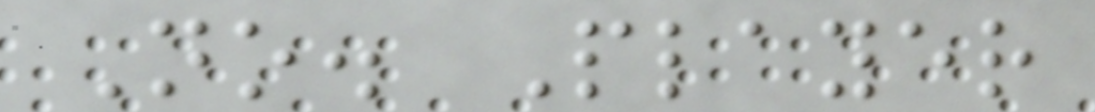No. Player
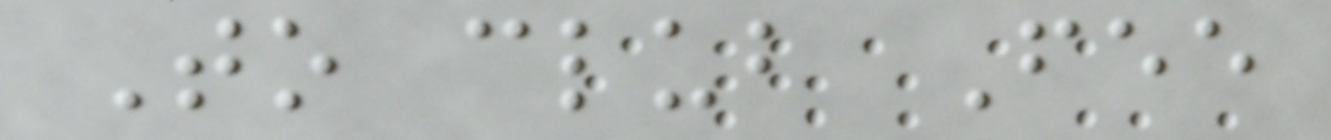To club Fee
